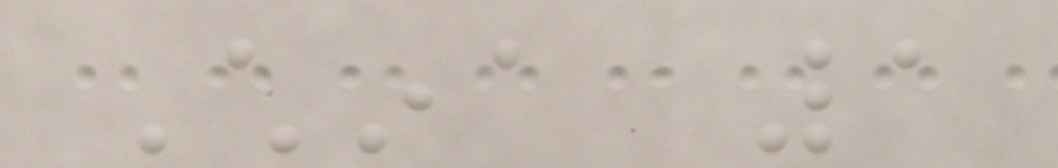China 1
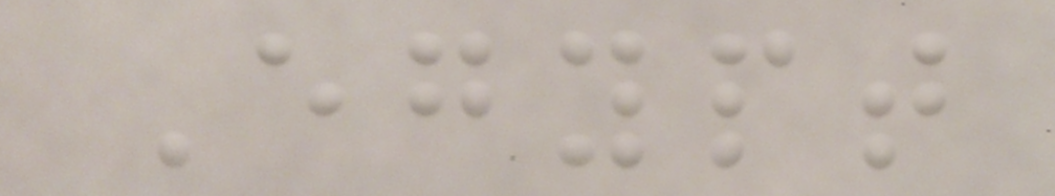Egypt
